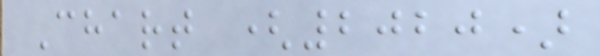Chart (2020)
